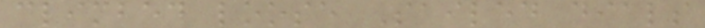climbed loose Sailed dials
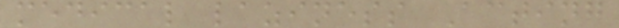medical laziness Acting
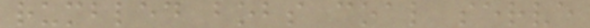rumbled bobs coal serve
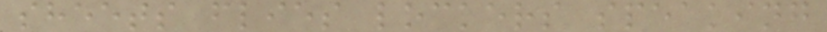sheets flies lockers speaking
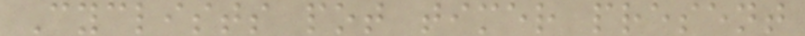Cyclists pot timer present
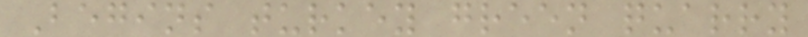Begins turkey green quarry
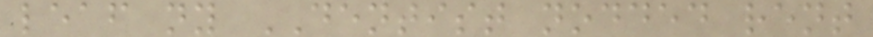leaf ny DENTIST nodded rent
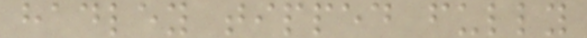hadley tipped fully
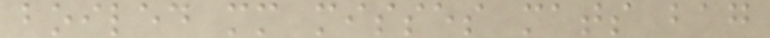boiled mm misses mats bag
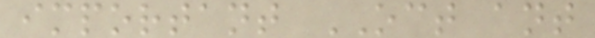important OCT ant
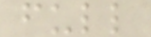full
